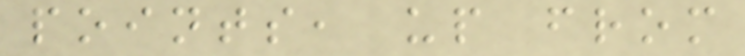points, up from
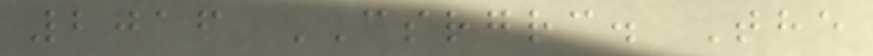2016 CSRGRC. The
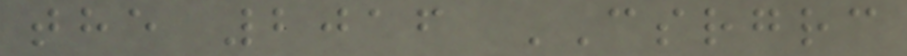the 2016 CSRGRC
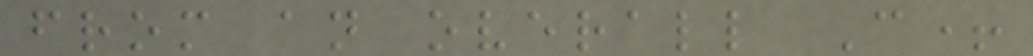from an overall C+
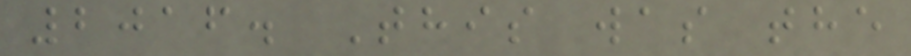2016. This was the
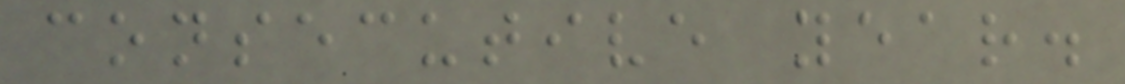consecutive year.
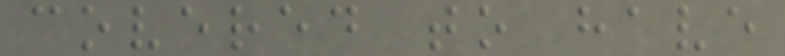covered to have
